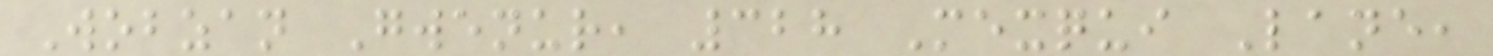Wobzan Gwenur, 328 Mexqui Lane,
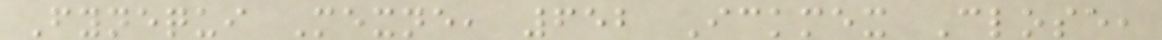Fynequi Mexne, 652 Ickmex Close,
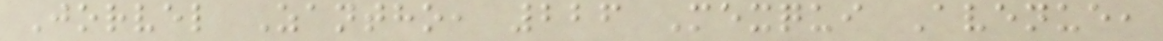Jorvel Zantho, 226 Mexqui Avenue,
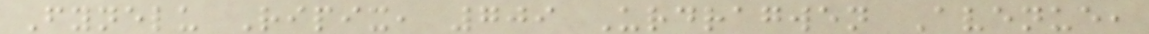Fynelu Ripix, 709 Urdragwen Avenue,
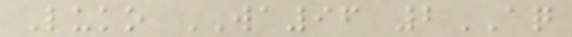Luko WA96 2AQ
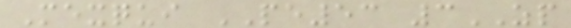Mexqui PE53 3ZP
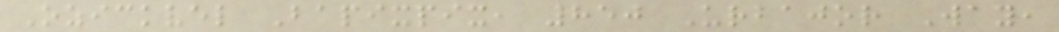Ozickvel Bapixpix, 850 Urbajor Way,
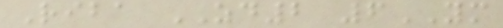Riba ZD2 6YM
